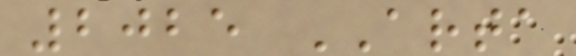2025 ARTA
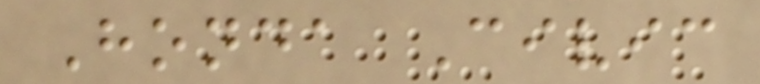Honda Civic
